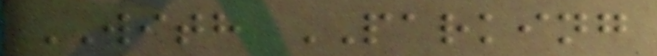WITH PARKING
